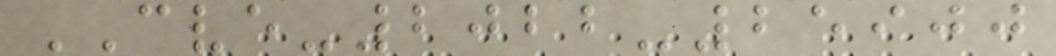CVE-2022-25900
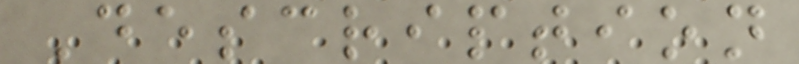Description
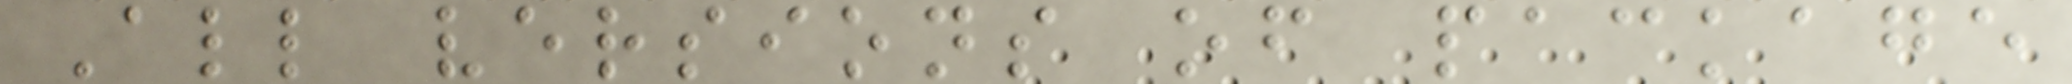All versions of package
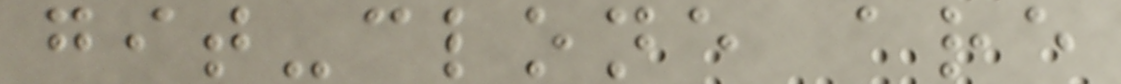git-clone are
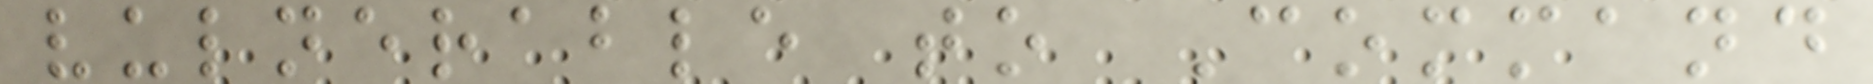vulnerable to Command
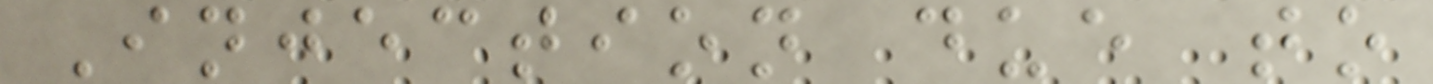Injection due to
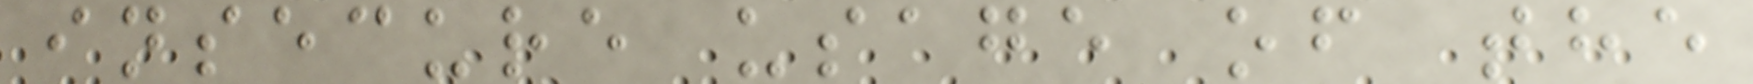insecure usage of the
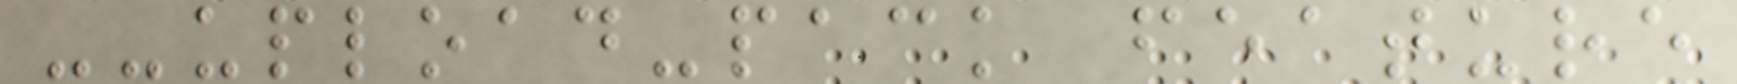--upload-pack feature
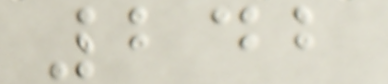242
